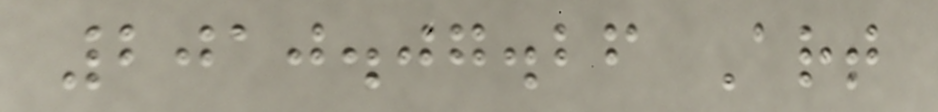2010.07.26 Art
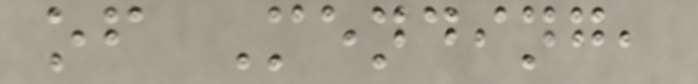of Mending,
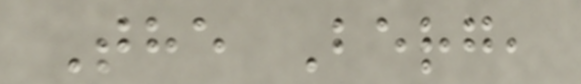The Berg,
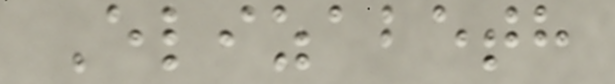Elizabeth
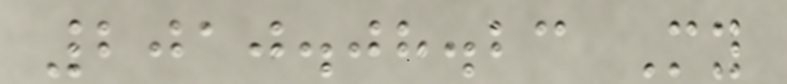2010.08.23 My
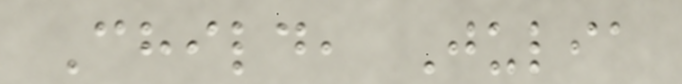Child, Julia
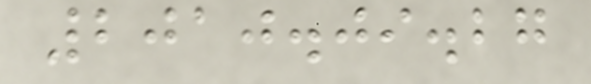2010.09.27
